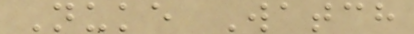Nuke Watch
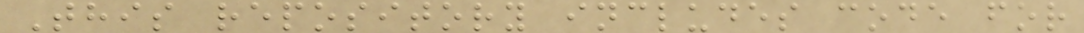This repository includes code for
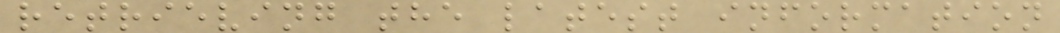retrieving the latest information
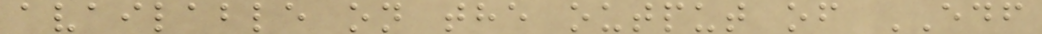available on the output of EDF
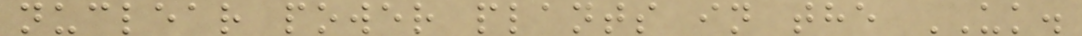nuclear power plants in the UK.
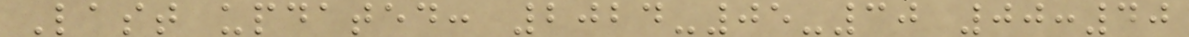Last updated: 2024-05-30 00:40
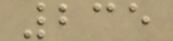235
